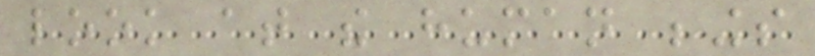look at the human beings
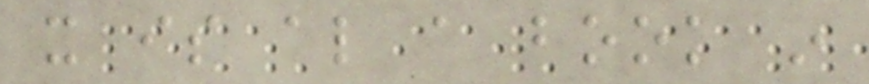it is also a book in
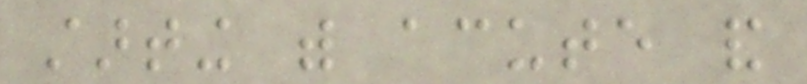starting with acute and
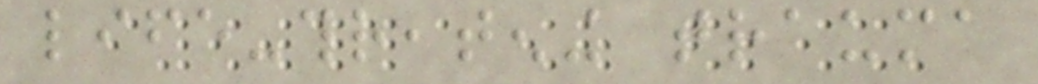life-threatening trauma
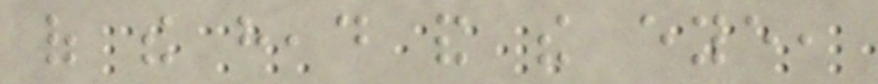of the head and the eye,
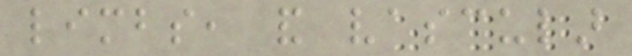limbs, and vascular
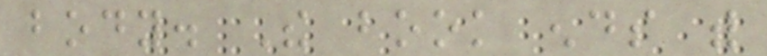body. The book ends with
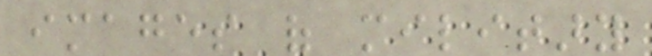images of military
